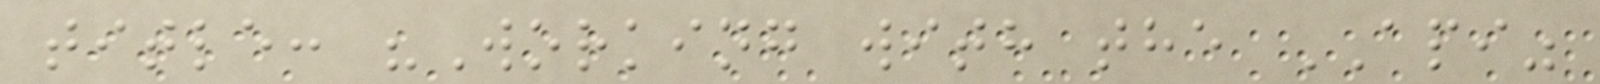title: "Working with the API"
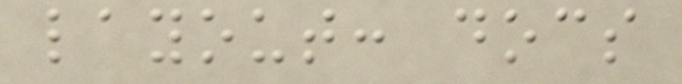layout: docs
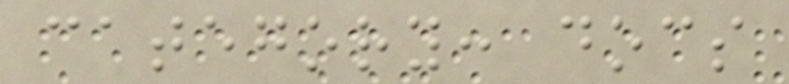category: docs
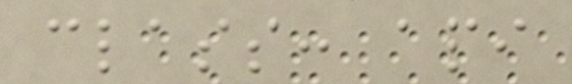class: api
